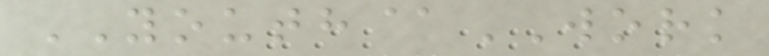YOUTH@WORK
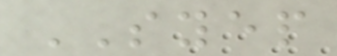SYEP
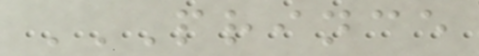PRINCE
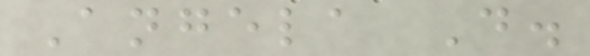Angela D.
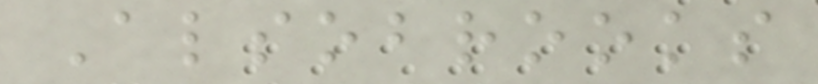Alsobrooks
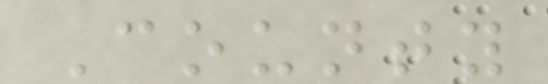County
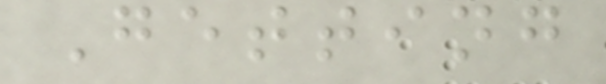Getting
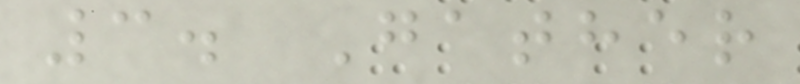3. Gather
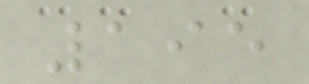195
